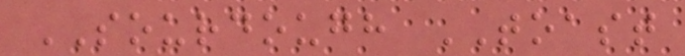SOURDOUGH TOAST
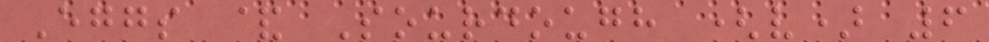Eggs & Sourdough (v) 6
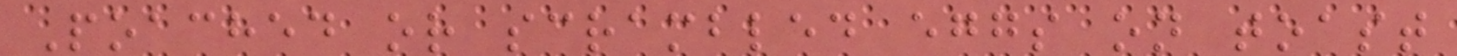Poached or scrambled eggs on toast
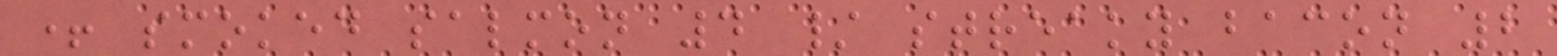+ smoked salmon 4 / streaky bacon 2
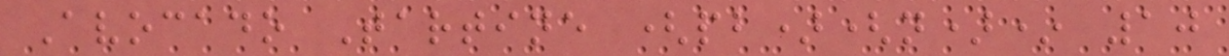Avocado Tartine (pb)(n)* 10
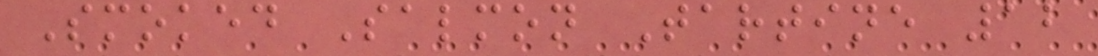Smoked Salmon Tartine 12
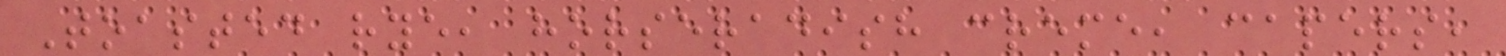Toasted rye, horseradish creme, capers,
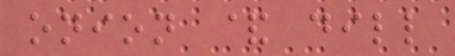onion & dill
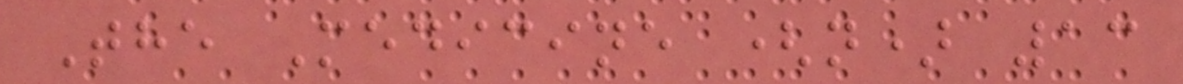The Medicine (n) 13
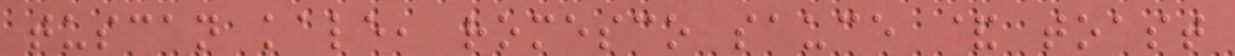tuscan kale, romesco sauce & toast
